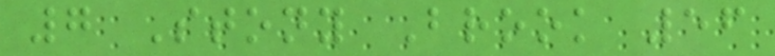7 Stony Brook 56
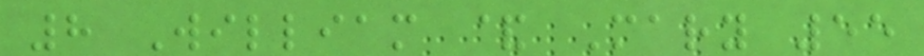8 William & Mary 55
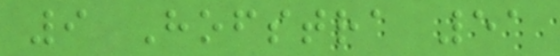9 Hofstra 51
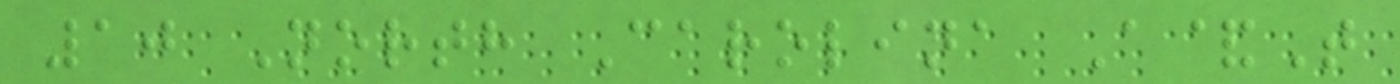10 North Carolina A&T
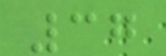37
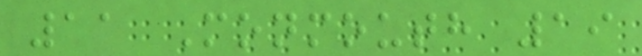11 Monmouth 19
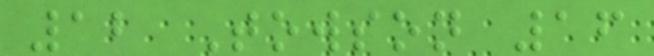12 Towson 16
